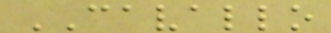CAVALLO
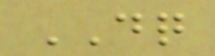DQ
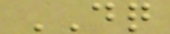DQ
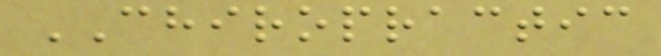CHIROPRACTIC
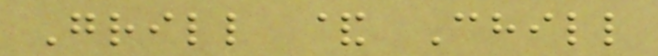Grill & Chill
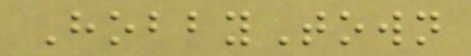HobbyTown
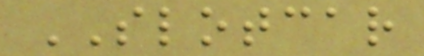SLOTCAR
